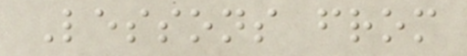Lessons from
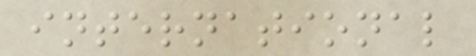international
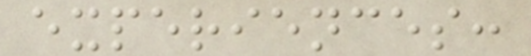experiences:
